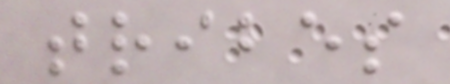tribes
